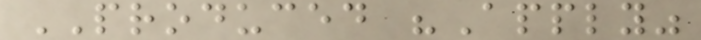PRODUCED "Apply"
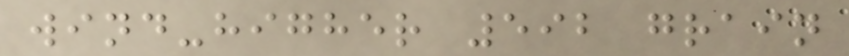wind-higher 592 grain
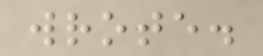wrote.
